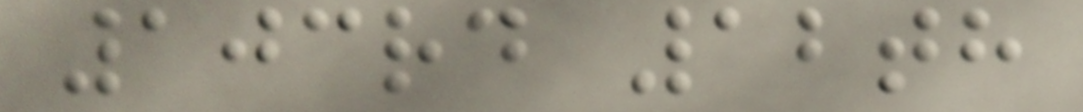103rd 12th
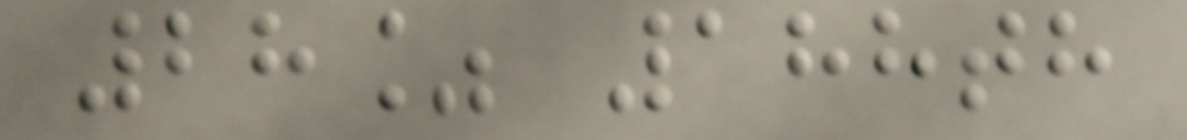28% 188th
